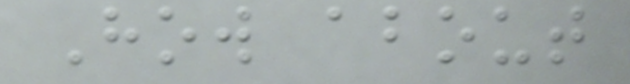How about
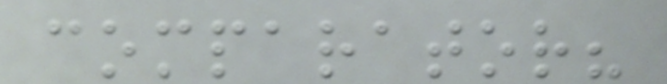comparator?
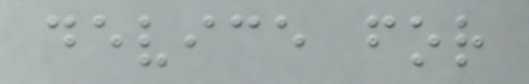device for
